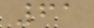61
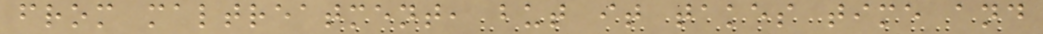from maltreatment, but it takes time and
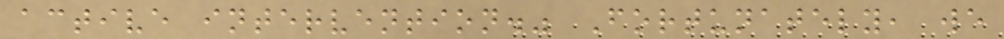active intervention." Fortunately, we
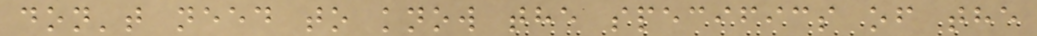don't need to know the specifics of the
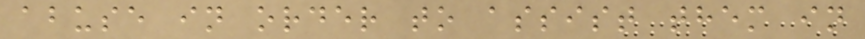abuse in order to assist them in
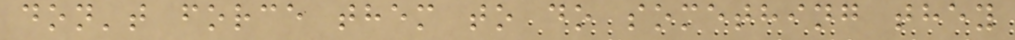don't force them to do something they
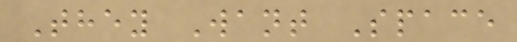They Want Space
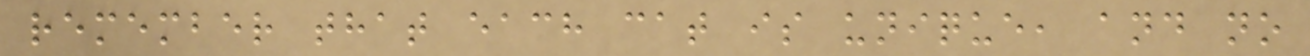remember that each cat is unique, and no
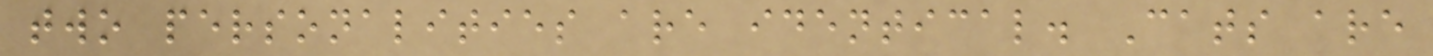two personalities are identical. Cats are
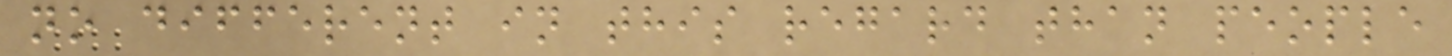no different in this regard than people
